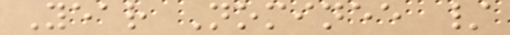Year Nominee /
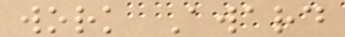work Award
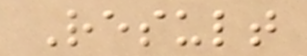Result
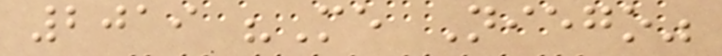2019 "Me Niego"
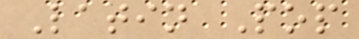Latin Pop
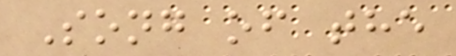Song of the
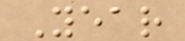Year
